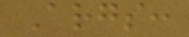Args:
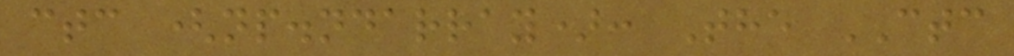ctc (np.ndarray): The CTC
